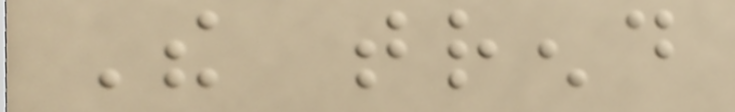The trend
